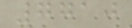7710
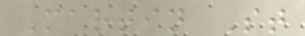Martin St
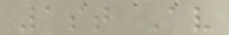1st Av
